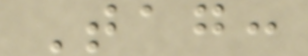Tag:
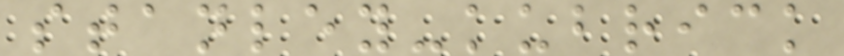stanley-kubrick
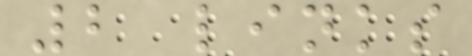2 links
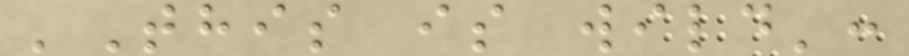'This is wild':
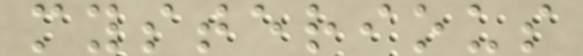mysterious
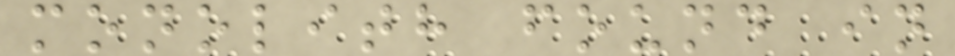monolith found in
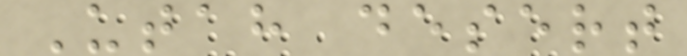Utah desert
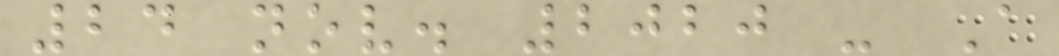24 nov. 2020 - A
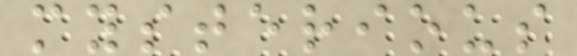mysterious
